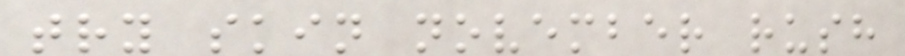try skin november rush
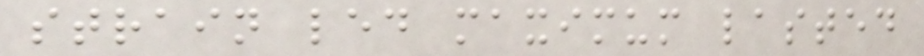strain led maximum lasted
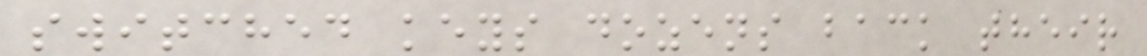switched keys dozens back their
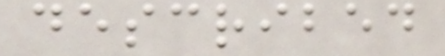described
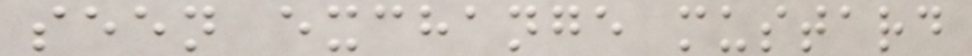seen exchange mustard
